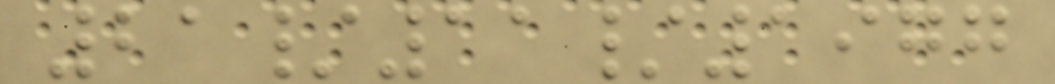21/11/1977
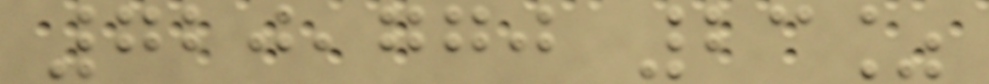720,770 23%
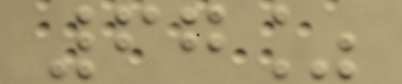67%
